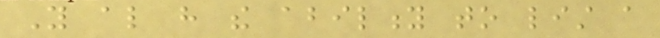You also have the ability to list a
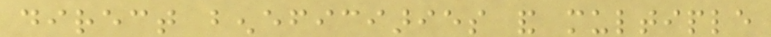direct beneficiaries and multiple
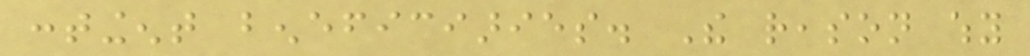contingent beneficiaries. The reason why
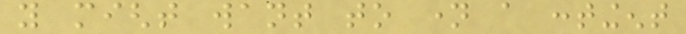you might want to name a contingent
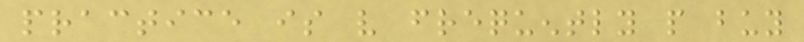practice is very frequently people buy
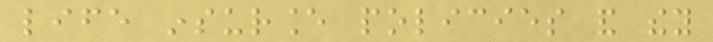life insurance policies and they
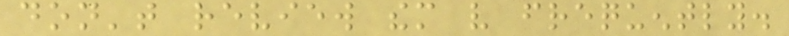don't review them very frequently.
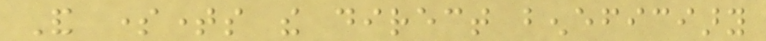And sometimes the direct beneficiary
